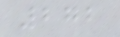272
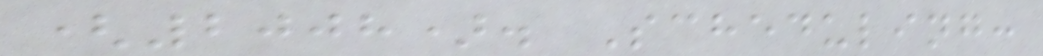(2008). Scheduling:
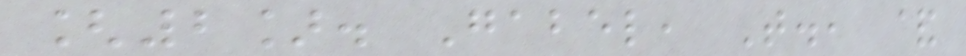[2]. Gabel, T., &
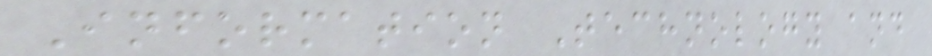Information Technology and
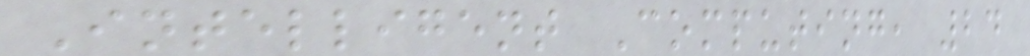Intelligent Computing, 24
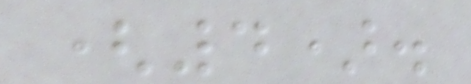(4).
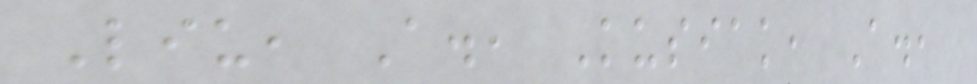Liu, A., Kusiak, A.,
